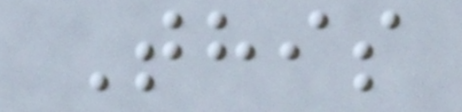This
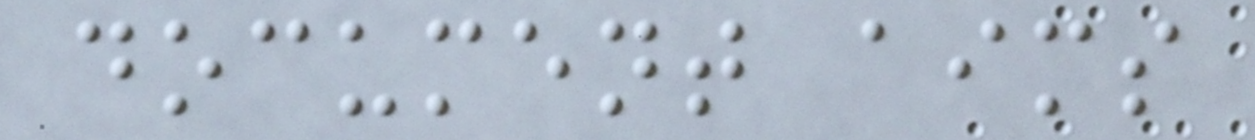document aims
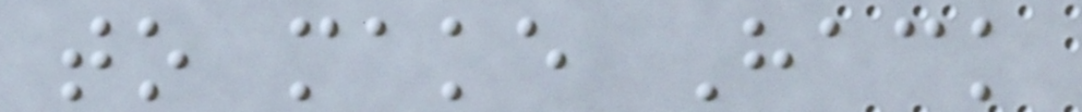to make Hack
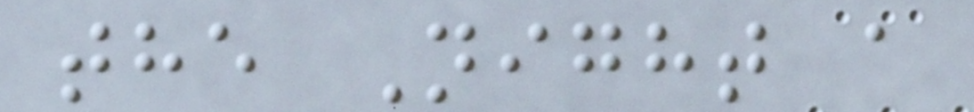the Night a
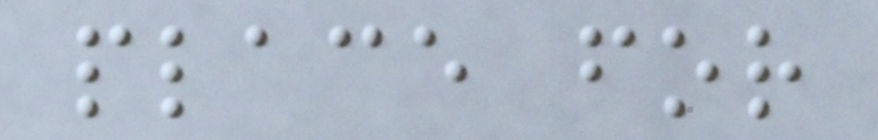place for
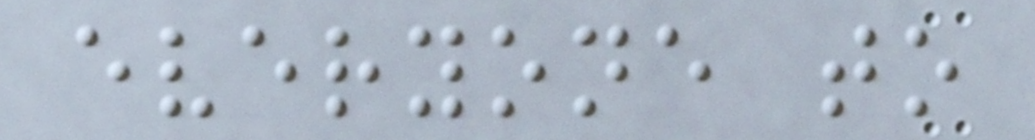everyone to
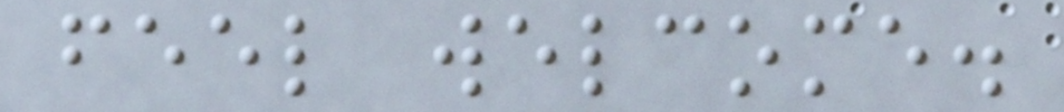feel welcome.
